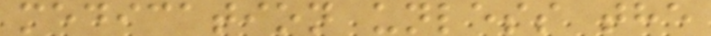medication unless the
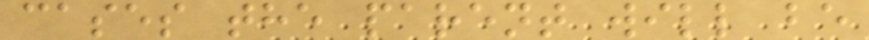cases the parent will be
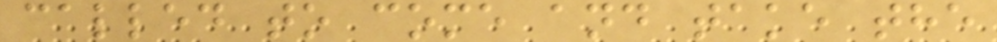called to come and take the
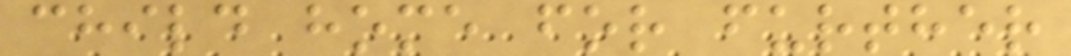child home for further
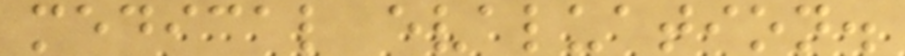medical evaluation.
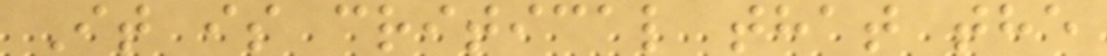It is critical that the
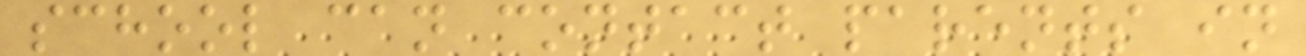school can contact parents in
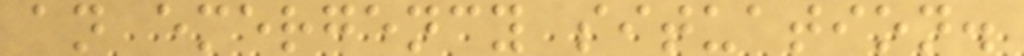an emergency situation.
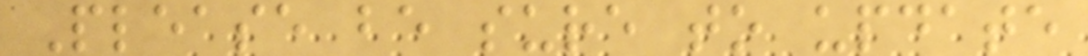Please be sure to update
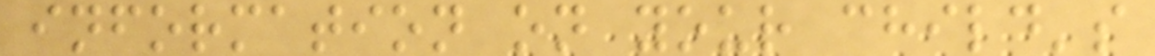information on your child's
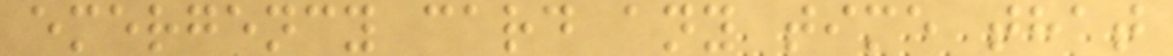emergency card any time that
